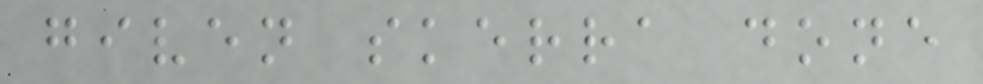given skerra done
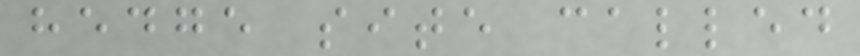hedge site called
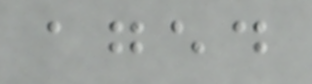aged
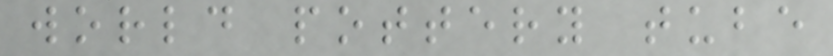world pottery tube
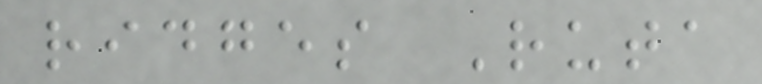ridges Ruta
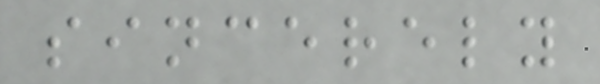sincerely
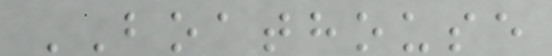BOATHOUSE
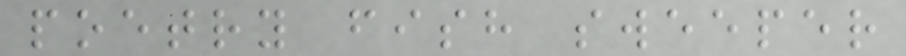poetry fish sweeper
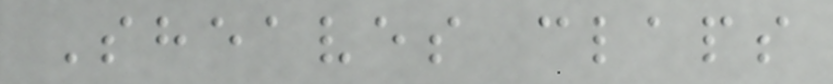Sheaves claps
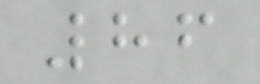86
